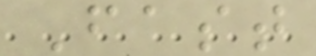Fast
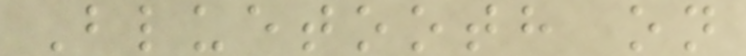Bluetooth on
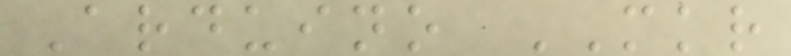Arduino MKR
